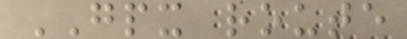GPX route
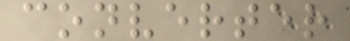converter
